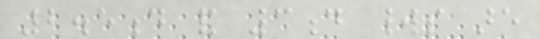2.5d and 3d worlds are
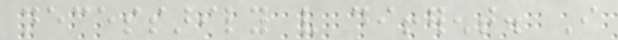necessarily very different. I
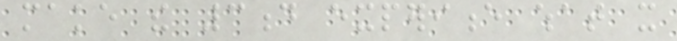make the 3d experience what it
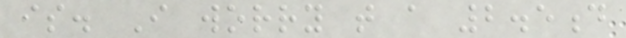is. I worry that a 2.5d
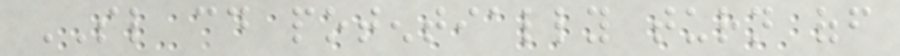SL could potentially turn off
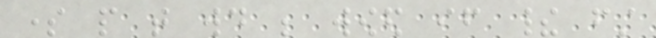some people that would be wowed if their first
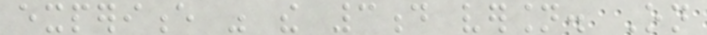experience was the 3d version. On
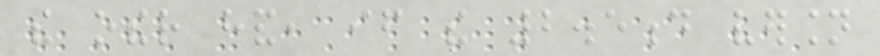the other hand, if the 2.5d version
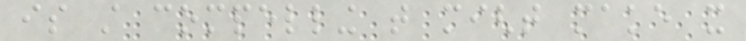is still compelling that might make it
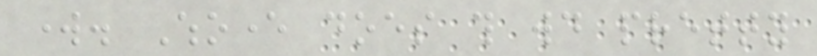work. Whoever does this would pretty
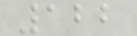122
